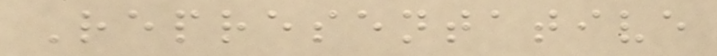Representative
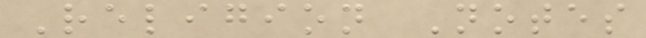Religion Notes
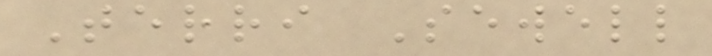Terri Sewell
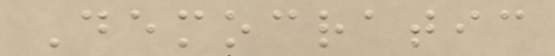Democratic
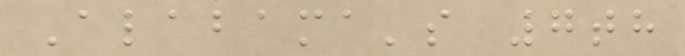Alabama's 7th
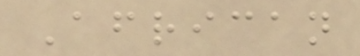African
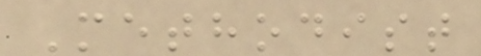Methodist
